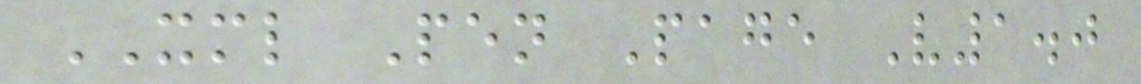XML Pen Page V1.0
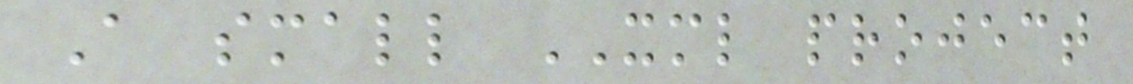A small XML project
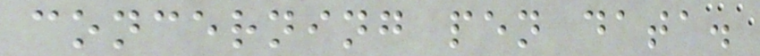concerning pen data.
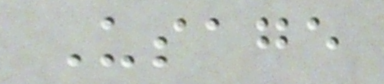Usage
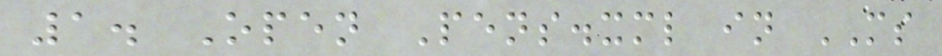1. Open Pens.xml in MS
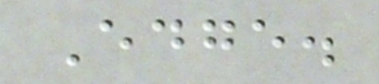Edge.
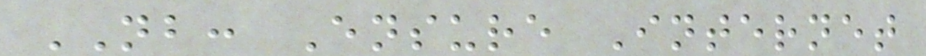NB: Ensure Internet
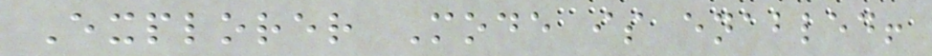Explorer Mode is enabled!
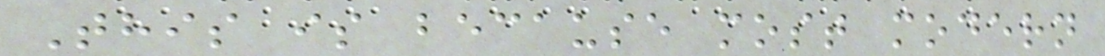This is because most modern
